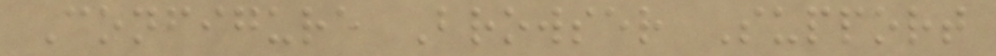Configure Browser Support
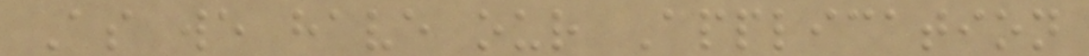As we have our Application
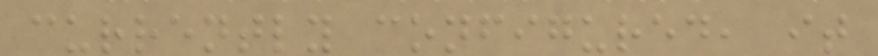currently configured, it
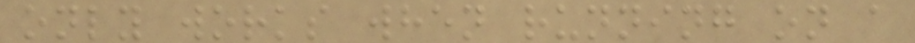only works when running on a
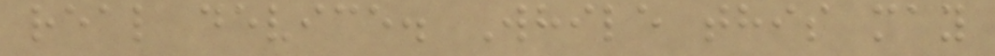real device. While this may
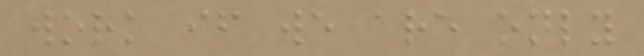work if we are only
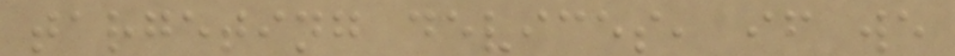targeting devices, if we
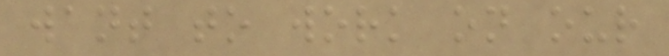want to work on our
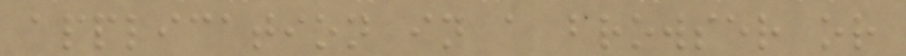application in a browser or
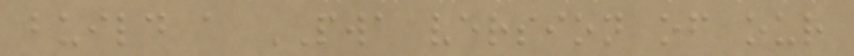build a PWA version of our
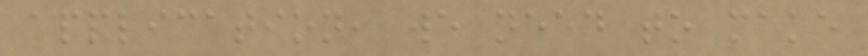application, we need to make
